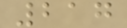217
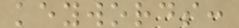keywords:
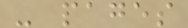- pages
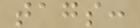tags:
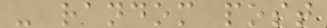- random post
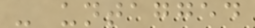- untagged
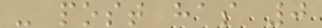- post has 0
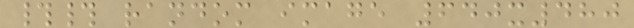## random image 640x480
